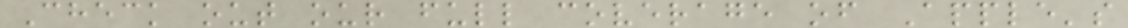Check out our full coverage of Apple's
